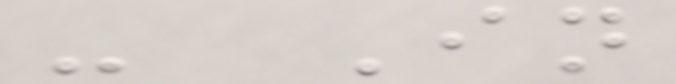- In
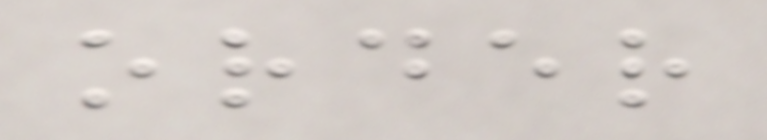order
